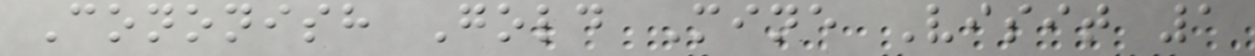Cononish Gold Mine Visit 1
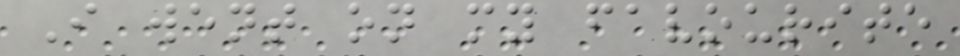I went on my favourite
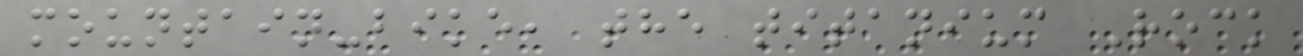mountain-bike, the titanium Rock
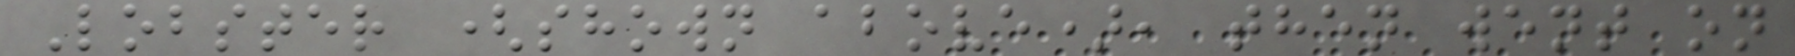Lobster (shown above), then went on
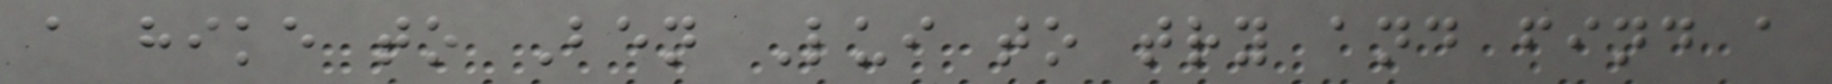a hike to Ben Lui to try and find a
